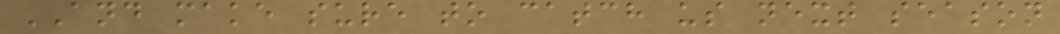AND make sure to catch us next season
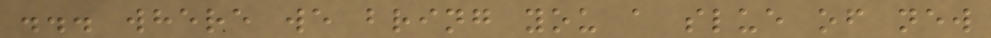... where we bring you a slue of new
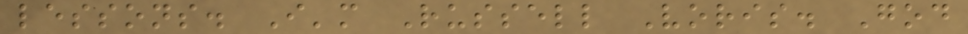lessons. I'm Russell Voris. God
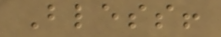Bless!
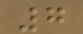7
